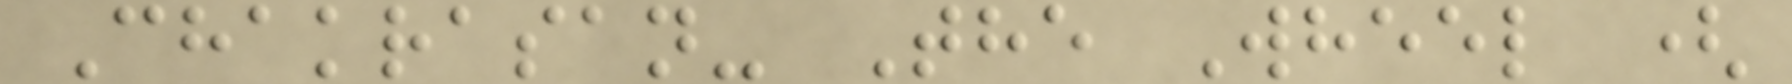Chakrasan- The Wheel (
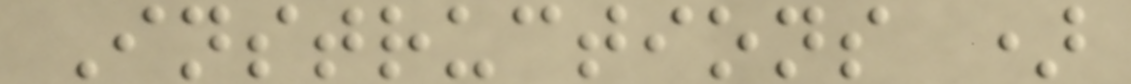Instructions )
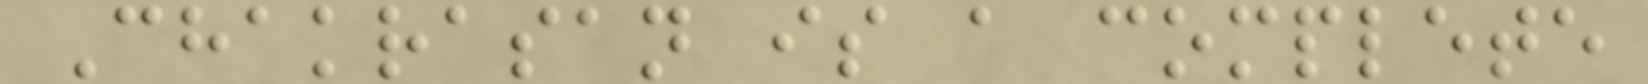Chakrasan is a complete
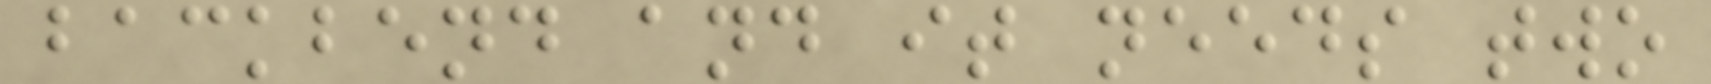backbend and it needs two
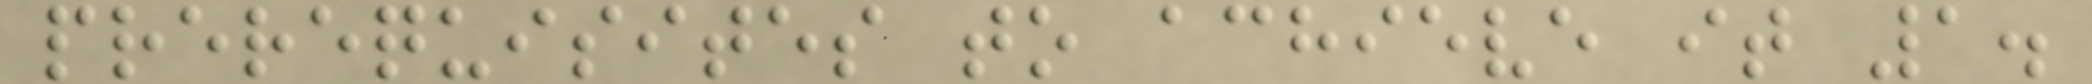prerequisites to achieve it 1.
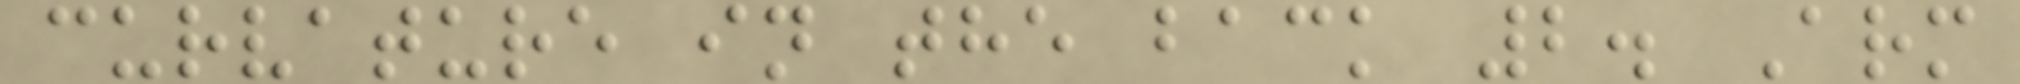curvature in the back 2. Arm
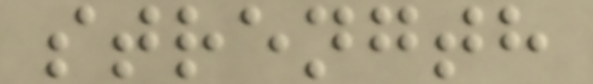strength
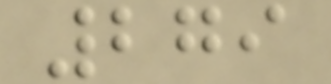279
